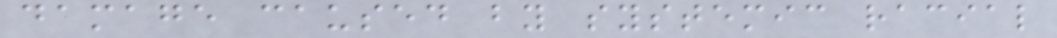damage caused by systemic racial
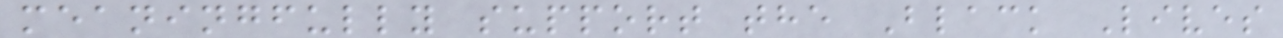meaningfully support the Black Lives
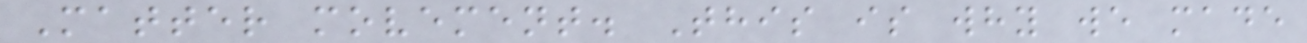Matter movement. This is why we made
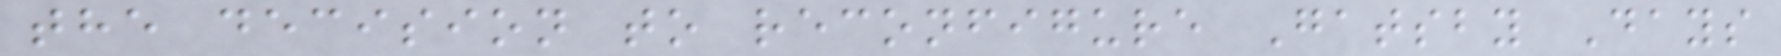the decision to reconfigure Gatsby Days
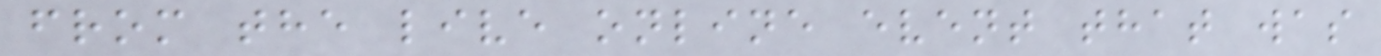from the live online event that was
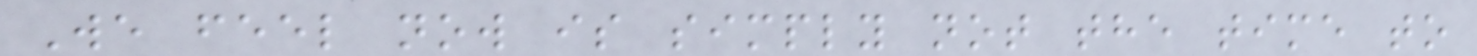We feel now is simply not the time to
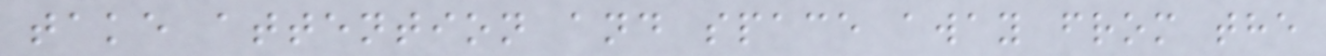take attention and space away from the
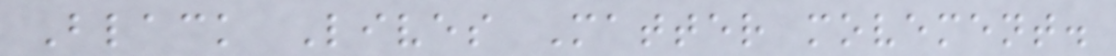Black Lives Matter movement.
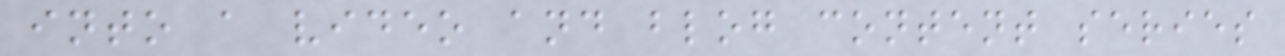into a video and blog content series
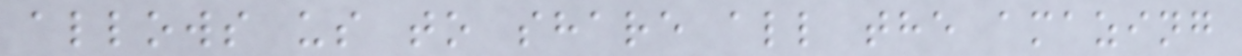allows us to share all the amazing
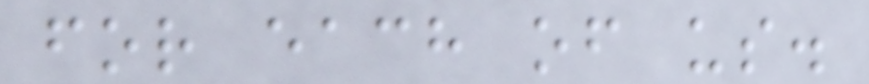for each of us.
